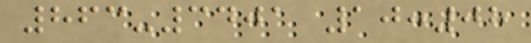863-3401 10:08
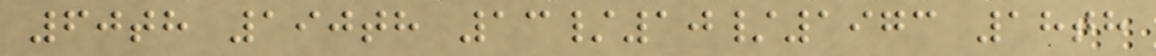60th 190th 13/10/1973 18th
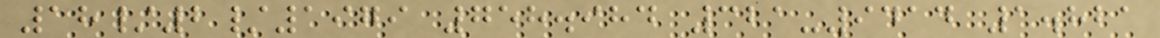18/2/1979 758.984 321-9414 1.821
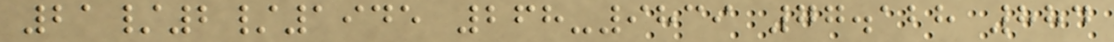21/2/1945 268-9839 77.128 884
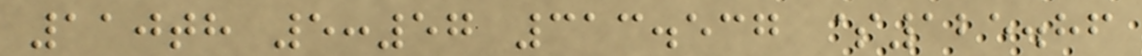110th 5:57 313.537 $125.86
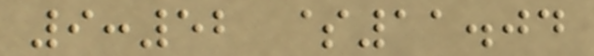9:52 $11.04
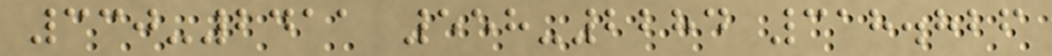330-2411 558-2284 318.826
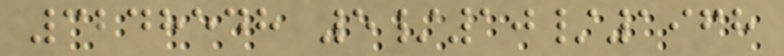3248548 5/10/1968
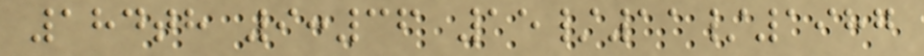184th 9:36 15/11/1987
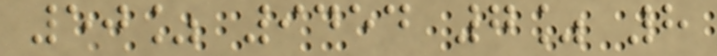50% 9454 7% 8
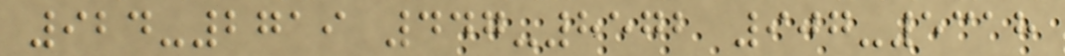924-2719 447-8572 907-5318
